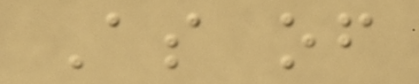As of
